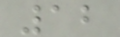12
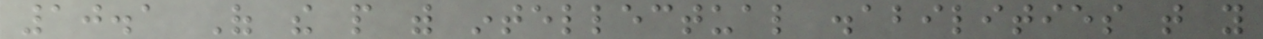10.1 Of the people with intellectual disabilities that you
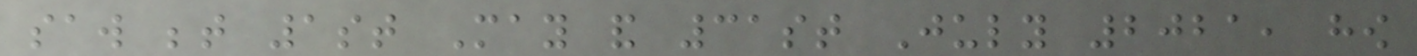saw between 1st May and 31st July 2021, how
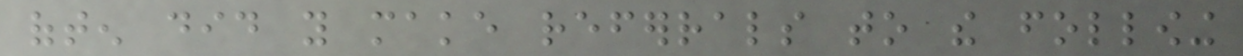often did you make referrals to the following
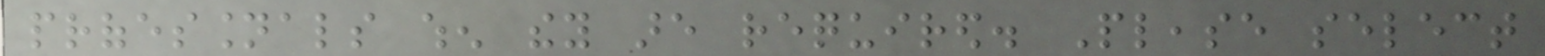professionals when they are required. Please select
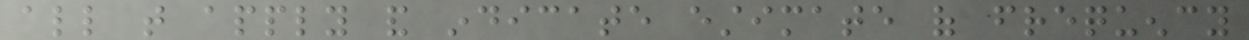all that apply and indicate estimate of frequency
